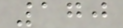170
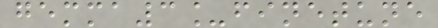gemma3_finetune
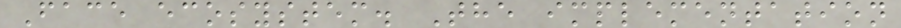Face ecosystem. The implementation
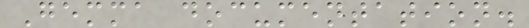Gemma documentation.
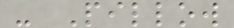- Pillow
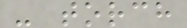- torch
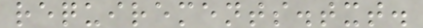requirements.txt.
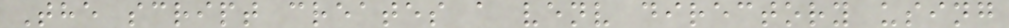The script creates a venv directory using
